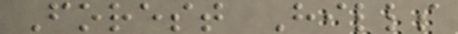Forest Hills
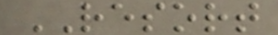RESORT
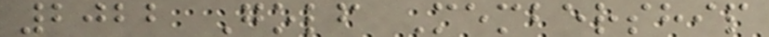2022 Golf Membership
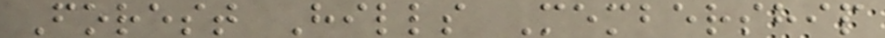Forest Hills Membership
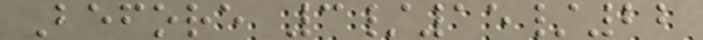Before 3/15/22
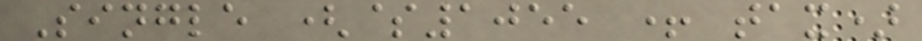Single ($1055 + tax)
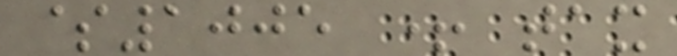$1005 + tax
